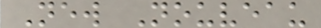New Nouveau
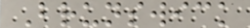Brunswick
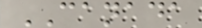CANADA
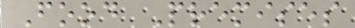Food Premises
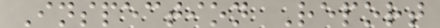Inspection Report
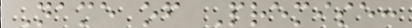Name of Premise:
